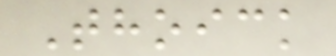Thoick
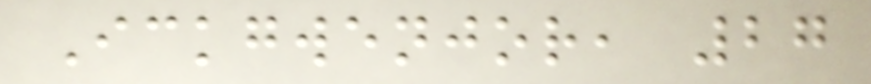Ickgwenjor, 27
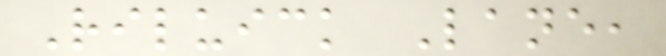Riluick Lane,
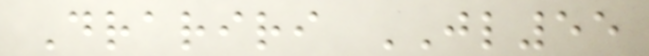Drariri JL55
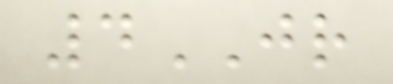4JR
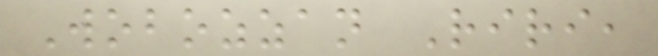Wobozzan Riri,
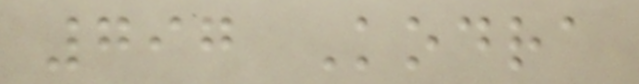797 Kodra
